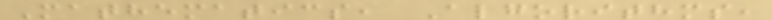Mathematics, Algorithms,
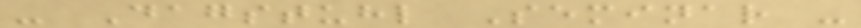- Dagstuhl Seminar -
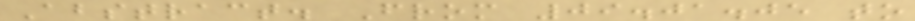Abstract. From 09.01.05 to
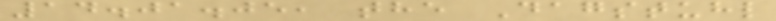14.01.05, the Dagstuhl
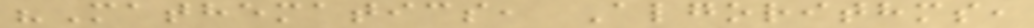"Mathematics, Algorithms,
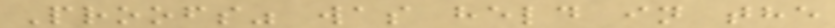Proofs" was held in the
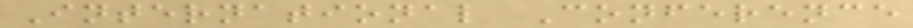International Conference
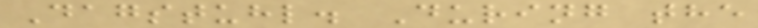Dagstuhl. During the
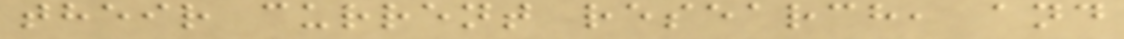their current research, and
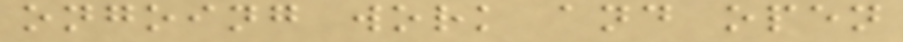ongoing work and open
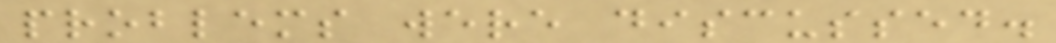problems were discussed.
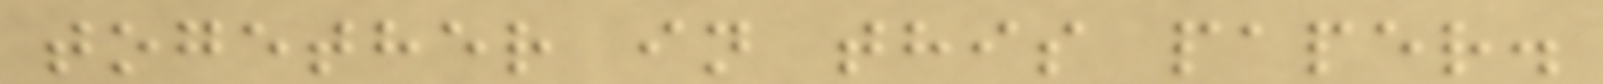together in this paper.
